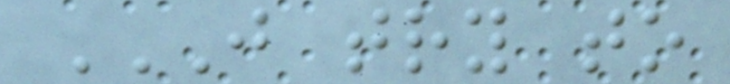JUST TRY TO
